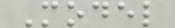Model
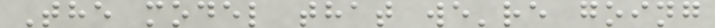The model that we're going
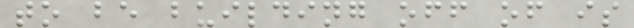to be building off of is
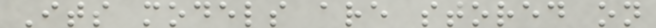Its models are stored on
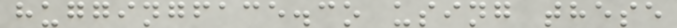huggingface.co using these
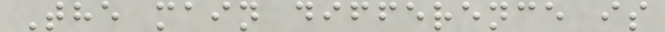The main difference is
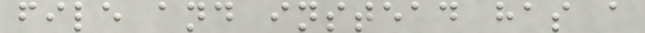file and instead has a
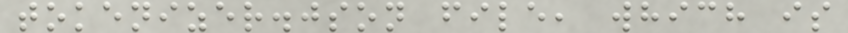tokenizer.json file, which is
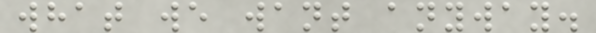what we want anyway.
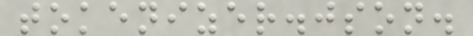tokenizer.json.
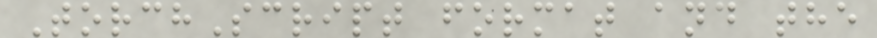TorchScript format and the
